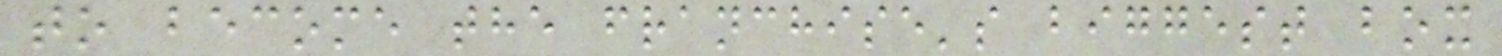to become the franchise's biggest box
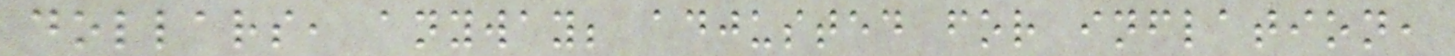dollars, anyway; adjusted for inflation,
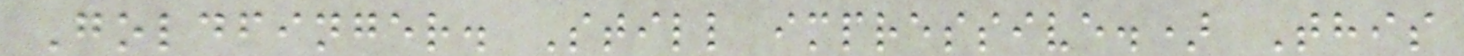Goldfinger. Still impressive.) This
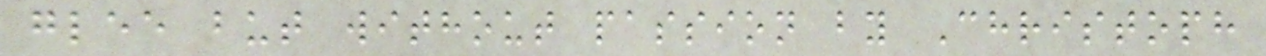glee but without passion by Christoph
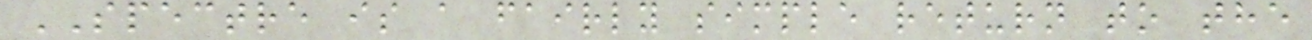SPECTRE is a fairly simple return to the
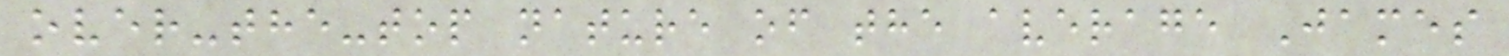over-the-top nature of the average James
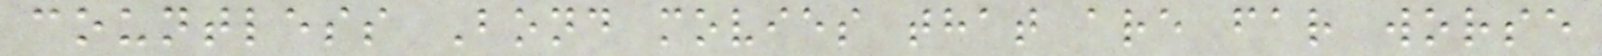countless Bond movies that are far worse
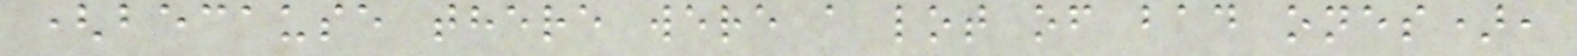(because there were a lot of bad ones),
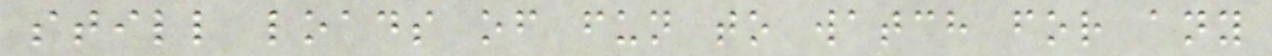still loads of fun to watch for any
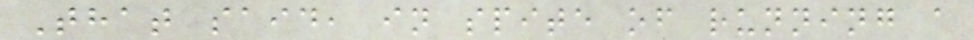That said, in spite of running a
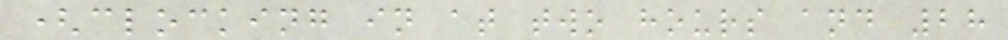(clocking in at two hours and 28
